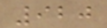920
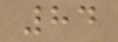84
